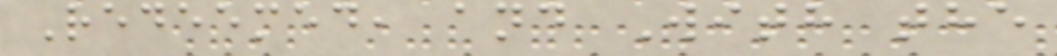Redeemed, and With the
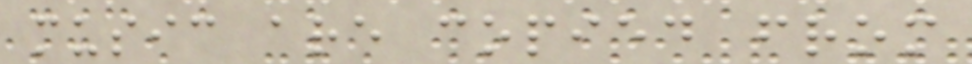music are copied from
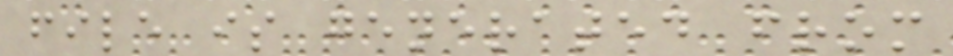file is generated from
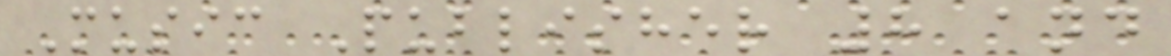Music Publisher 8 and
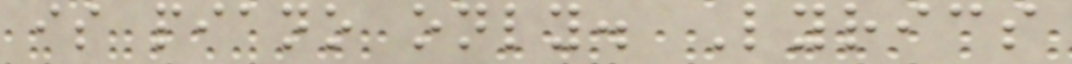is piano only. Lyrics
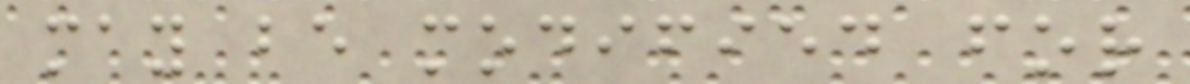may be modified for
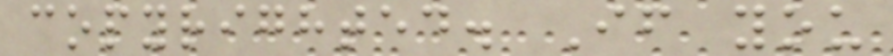copyrighted. If you
